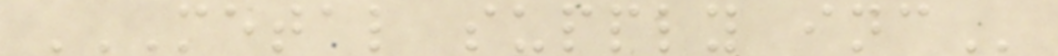METAL SUPPLY INC
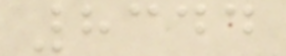8344
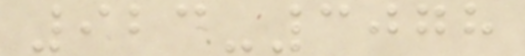923-3078
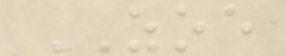ZOE
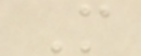M
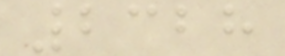2328
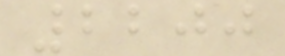2200
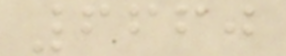6660
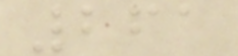261
